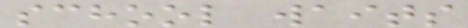school waits
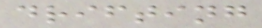drifting
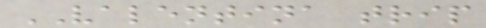VALENTINA trip
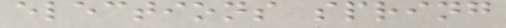elections spring
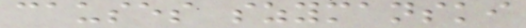causes szymanski
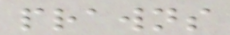prawns
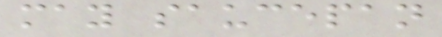may saucepan
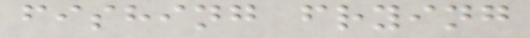fishing frying
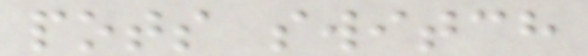pots switch
